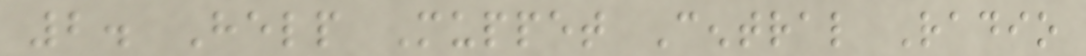2. Help Muppet Central Radio
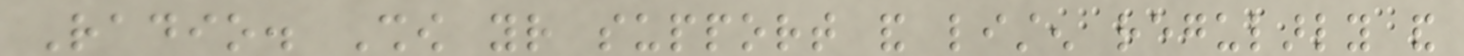Radio. Show your support and listen regularly and
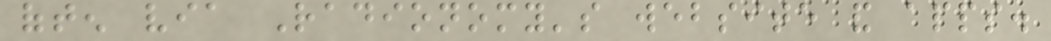often via Radionomy's website and apps.
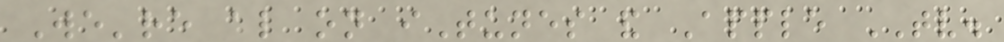We're also on iTunes and Apple TV.
